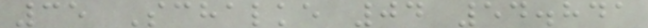35 Schalke 04 54.841
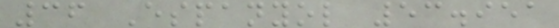36 Espanyol 53.951
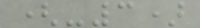(-3)
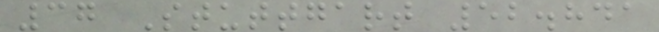37 Stuttgart 52.841
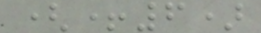(+6)
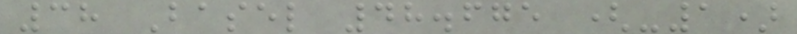38 Basel 48.675 (-1)
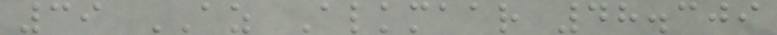39 AZ Alkmaar 48.309
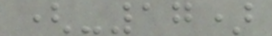(-17)
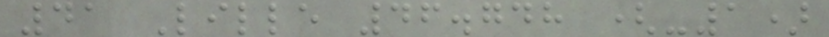41 Lille 46.748 (-1)
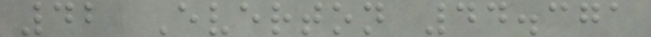42 Everton 44.371
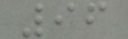96
